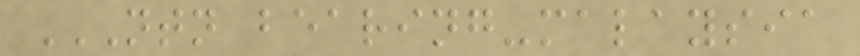NTN BEARING-MALAYSIA
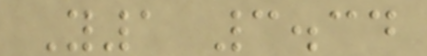Y1 3.34
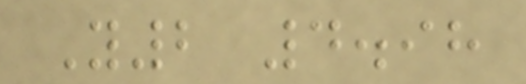Y2 4.98
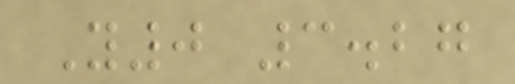Y0 3.27
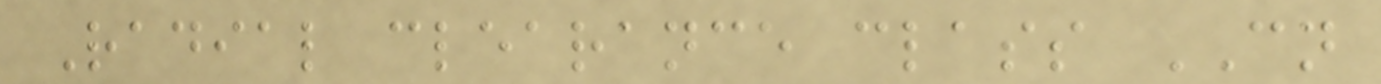Radial clearance class CN
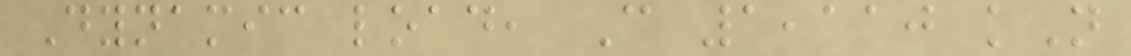Dynamic load, C 1,110 kN
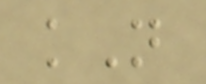kN
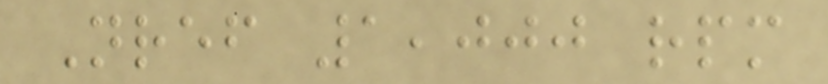Nref 1,000 rpm
